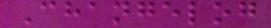Changelog
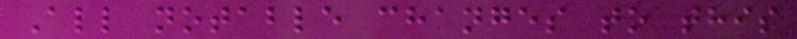All notable changes to this
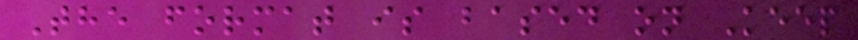The format is based on Keep
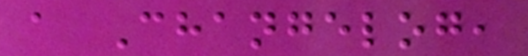a Changelog,
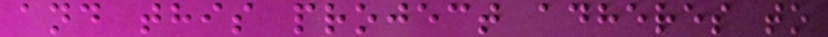and this project adheres to
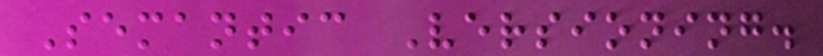Semantic Versioning.
